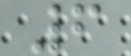6
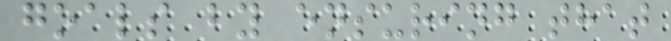goals by ensuring that
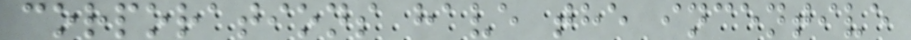corporations have the incentive
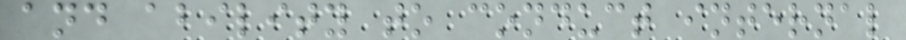and ability to conduct internal
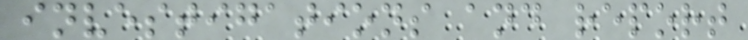investigations and report
